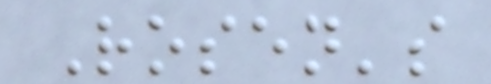Rosen's
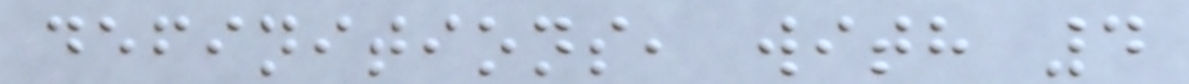definitions, with 4
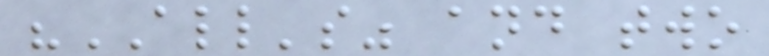"ALL's" and two
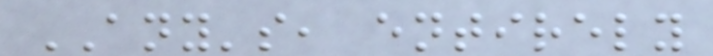ANY's, entirely
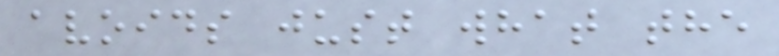avoids just what the
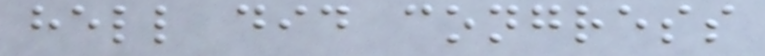hell did congress
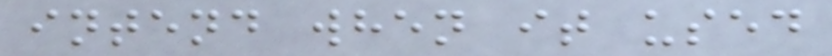intend when it used
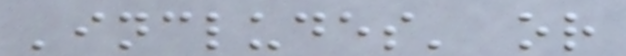'includes' or
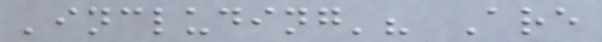'including'? Are
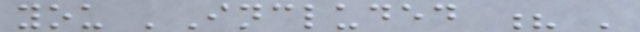you 'Included ? '
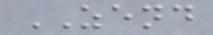ZEND
